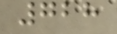728
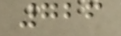726
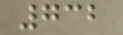732
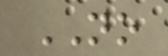NO
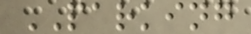PARKING
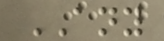ANY
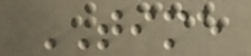TIME
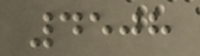4508
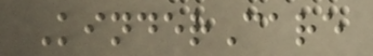KinderCare
